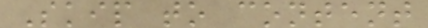Skip to content
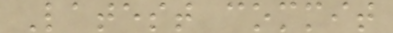Latest commit
